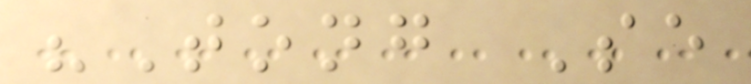"Tong Se
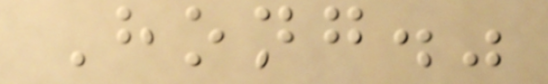Hong."
